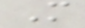M
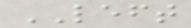LEFT
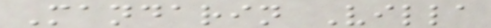Mandarin Villa
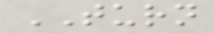TURN
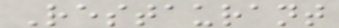Restaurant
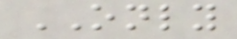ONLY
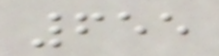655
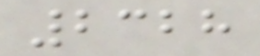2328
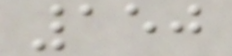150
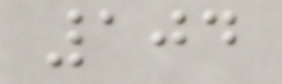104
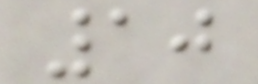10
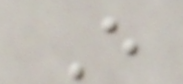E
